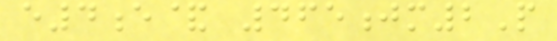e4e& 465jm2P
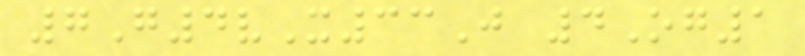7G4vX33J 4Og1
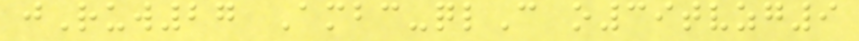jRuw27 Ambc-qlC o39tvzg9
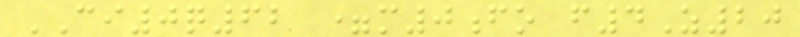CI0q62 =m0fo f4Z20
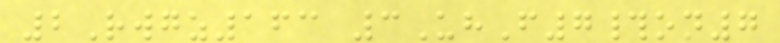2Rwgz163 3UhF7#on7
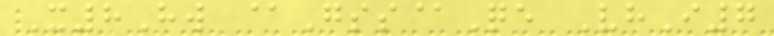X8Hw @Gss@Qe VhI7
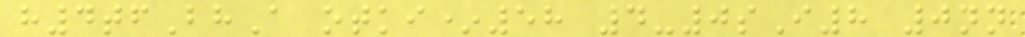h4tfBhA otki*58 4-0sI8 0nn
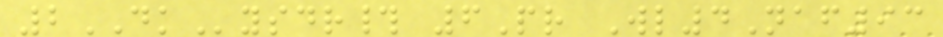2DKysdr# 6Pr Wl4Naf93
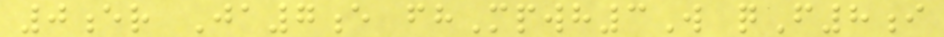0er Ja7e fhMpwh3W qF8i
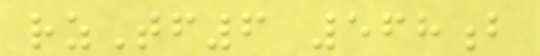rzTf6 568b
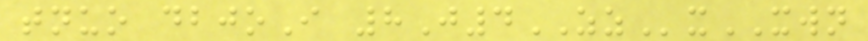tnuo dbjoI 8J4ZZxXWN
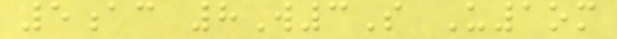5ac 8W3S U1om
